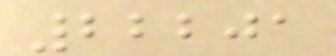22201
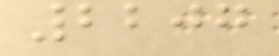2207
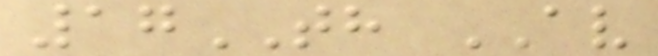17TH AV
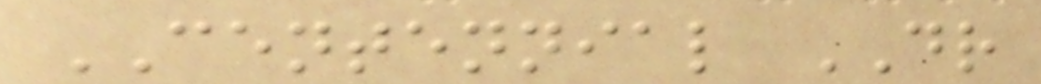CENTENNIAL DR
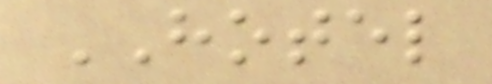HOTEL
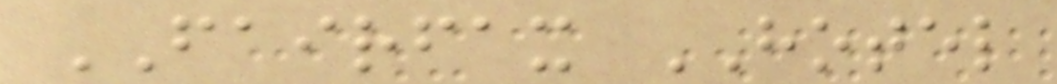FAIRFAX HOTEL
